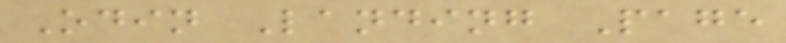Odin Landing Page
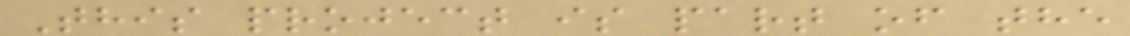This project is part of the
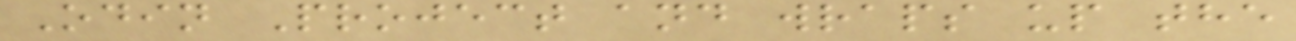Odin Project and wraps up the
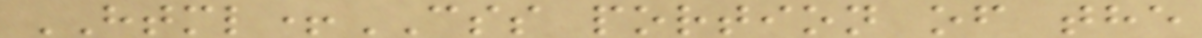HTML+CSS portion of the
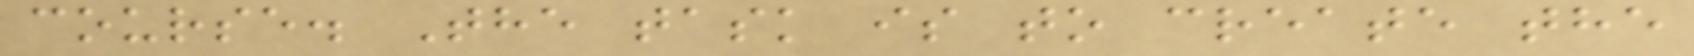course. The task is to create the
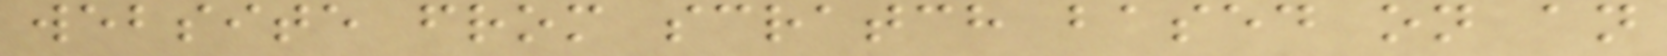website from scratch based on an
